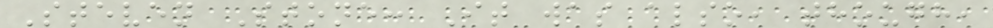Steven Stone: It was also, though,
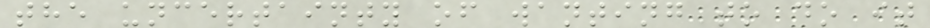the uncertainty of wanting to do it
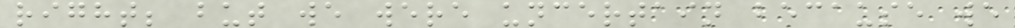right; but we were uncertain because we
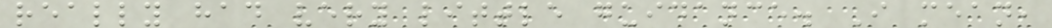really had very little guidance. I mean,
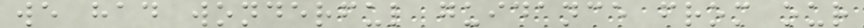we had wonderful guidance from our
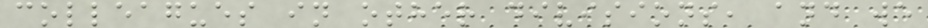colleagues in other divisions, and we
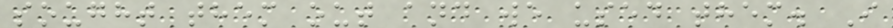sought them out and we used them. I
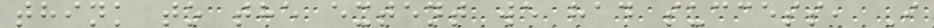think to the extent we had success, I
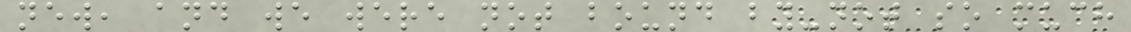new, and we were not bound by-not so much
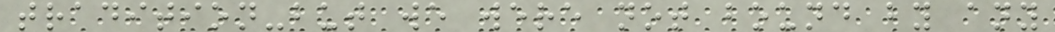tradition-but we were not bound by any
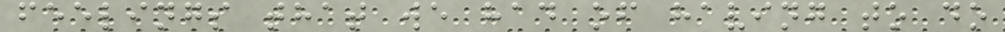feelings that we had of having to do
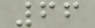66
